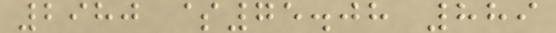2980 $75.08 889
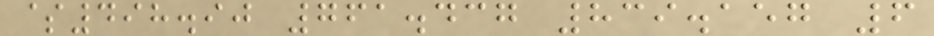$498.90 761.437 839.157 6
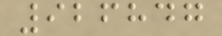926847
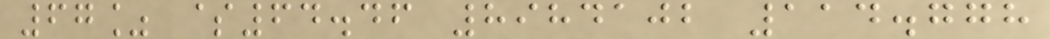67% $64.46 8984102 114.778
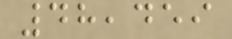48,459
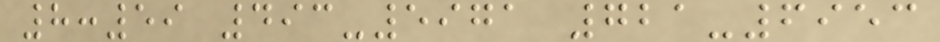8:59 493-5971 721-6953
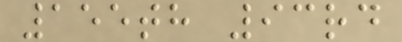155th 93rd
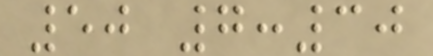50 7:30
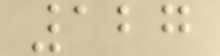127
